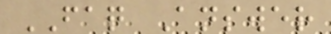FAQ Answer
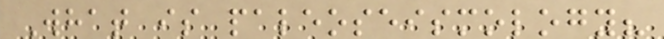What is paleoseismology?
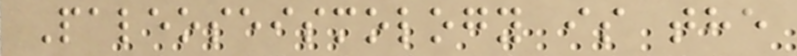Paleoseismology is the
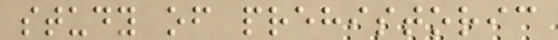study of prehistoric
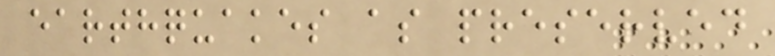earthquakes as preserved
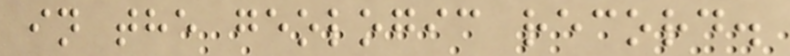in the geologic record.
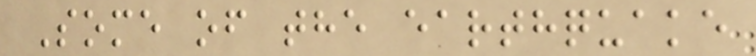Some of the earthquake
